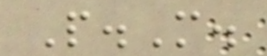P.M.
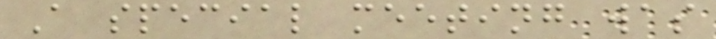A special meeting was
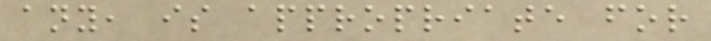any, is appropriate for
